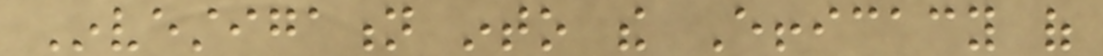Investigation into the Efficacy of
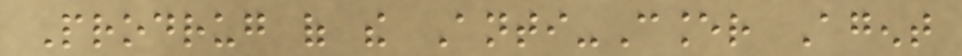Prodrug of the Anti-Cancer Agent
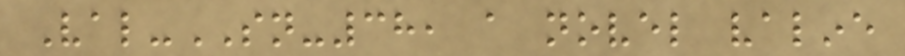Val-SN-38, a novel valine
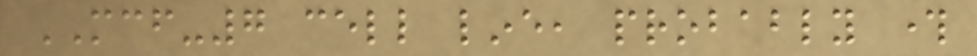MCF-7 cell line, probably through
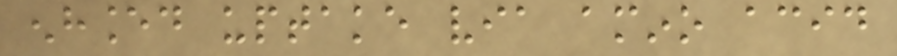enhanced uptake via amino acid
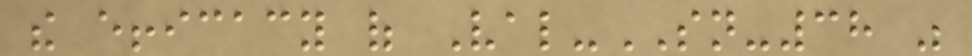the efficacy of Val-SN-38 was
